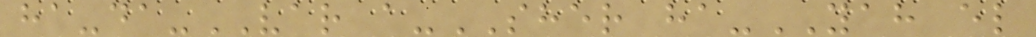ha-da-VAR a-SHER ha-YAH el
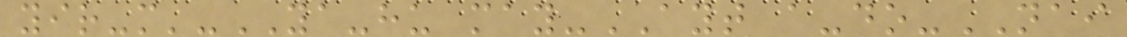yir-m'-YA-hu may-AYT a-do-NAI
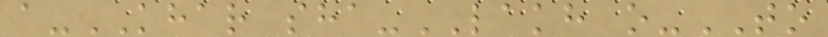a-KHAR sha-LAKH o-TO
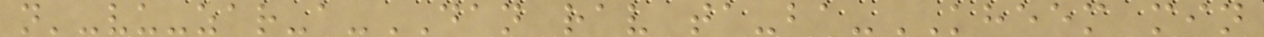n'-vu-zar-a-DAN rav ta-ba-KHEEM min
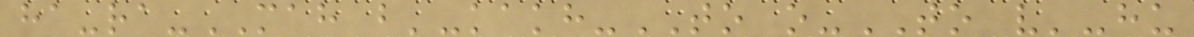ha-ra-MAH b'-kakh-TO o-TO v'-hu
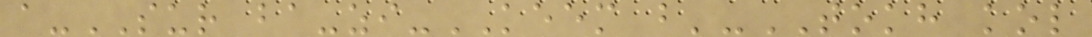a-SUR ba-zi-KEEM b'-TOKH kol
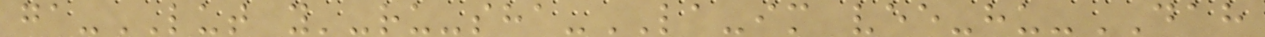ga-LUT y'-ru-sha-LA-im vee-hu-DAH
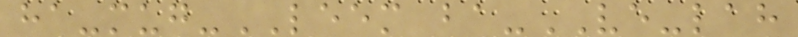ha-mug-LEEM ba-VE-lah
